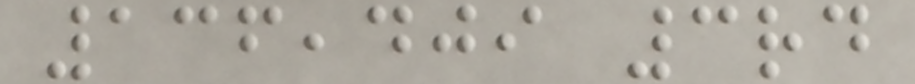136,409 3rd
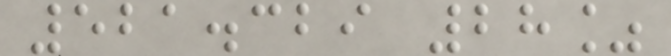521.329 28%
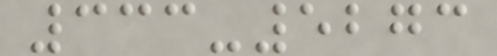333-5273
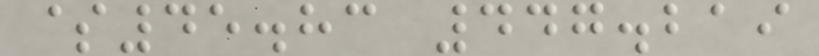$45.83 447.219
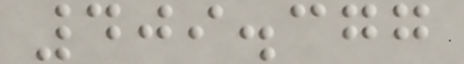409.377
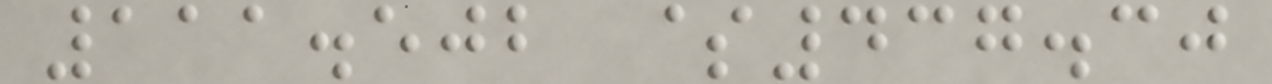111.502 $437.30
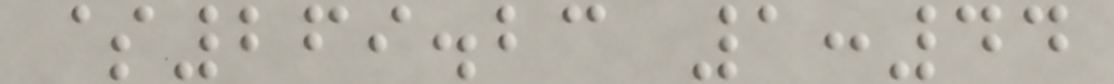$269.23 1:44
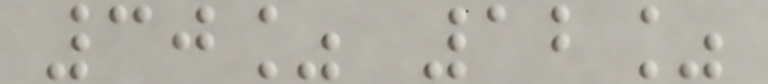30% 12%
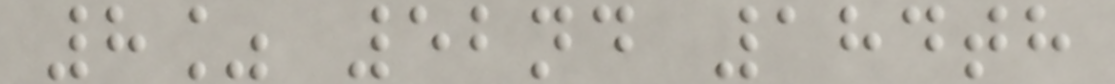8% 52nd 184th
